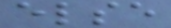else
